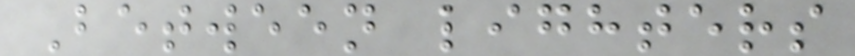Between lighters
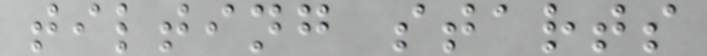tilting starts
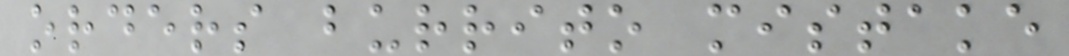orders burrito mistake
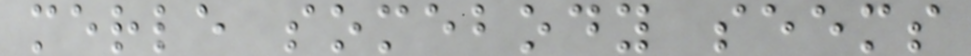merle somebody seems
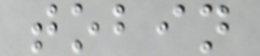tobin
